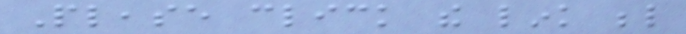Please click the link below
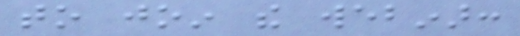to join the webinar:
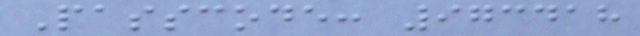Passcode: 973418
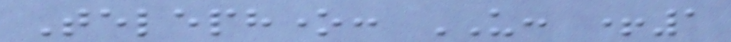Telephone: US: +1
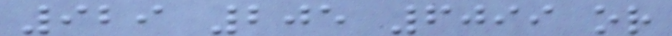929 205 6099 or
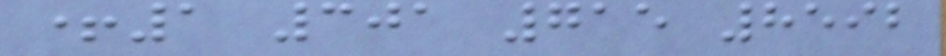+1 301 715 8592
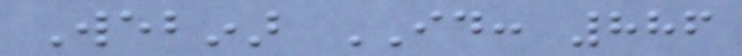Webinar ID: 886
